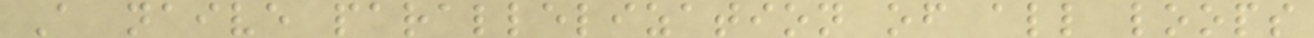A naive parallelization of all loops
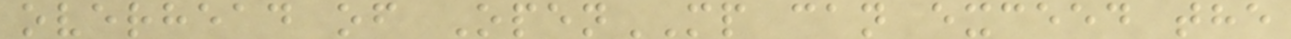overhead of OpenMP can exceed the
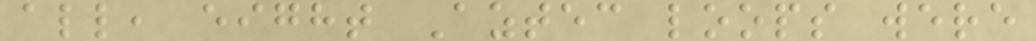all, eight Aztec loops were
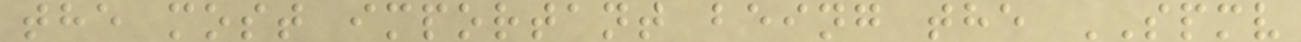the most important being the SPMV
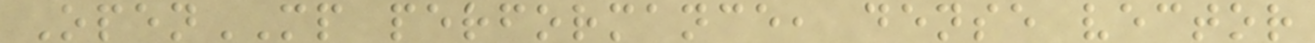OpenMP performance, dense vector
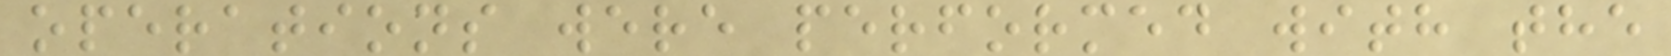operations were performed with the
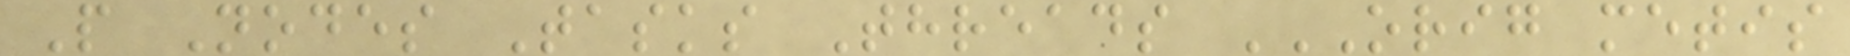P Nodes Tasks Threads ORIG METIS
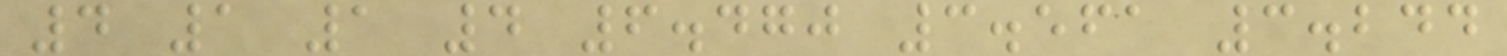4 1 1 4 6.470 3.561 3.244
